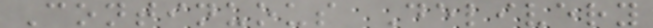Continuous Delivery
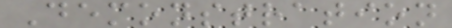Demonstration
